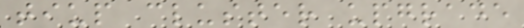tiup cluster upgrade
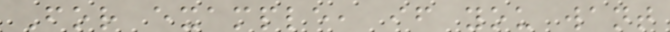For example, if you want
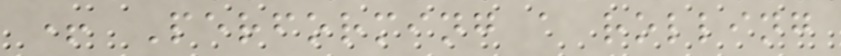+ Performing a rolling
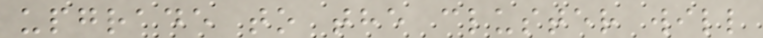upgrade to the cluster will
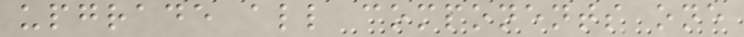upgrade all components one
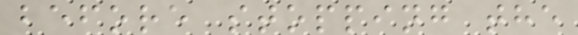before stopping the
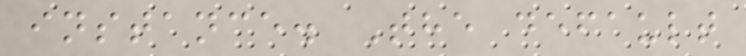instance. The default
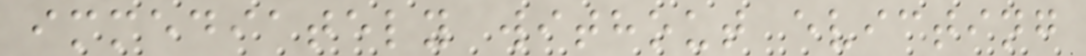immediately without evicting
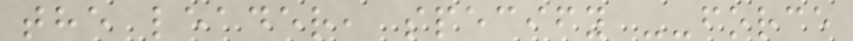the leader, specify --force
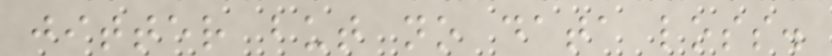jitter but no data loss.
